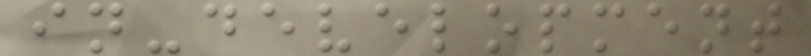in-development
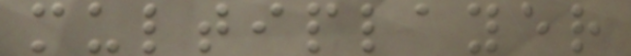multiplayer
